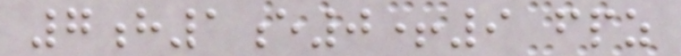7h1e0+9 fpz
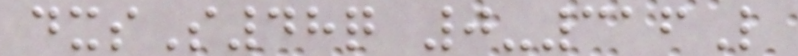dxsS48q 0-316L
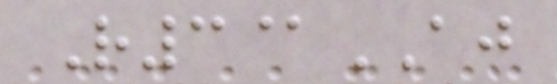R3@AJ
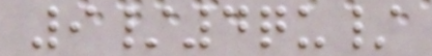9/4qu/
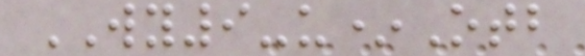WY9-u*Otb
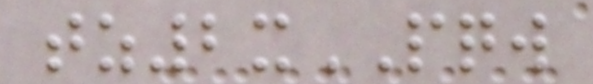tz2xPQW
